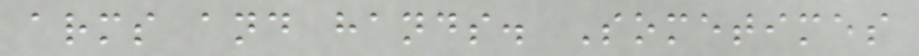arms and hands. Sometimes
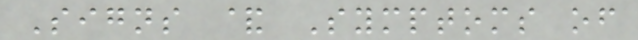Signs & Symptoms of
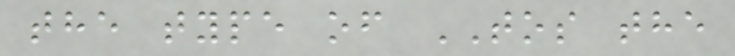the type of TOS the
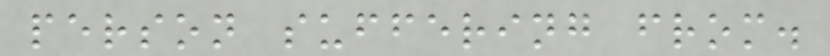person suffering from.
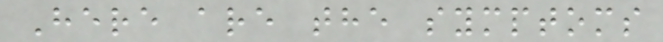Here are the symptoms
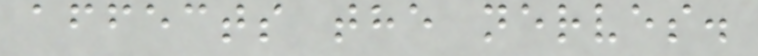affects the nerves.
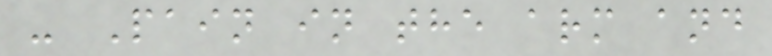- Pain in the arm and
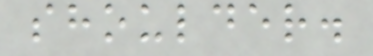shoulder.
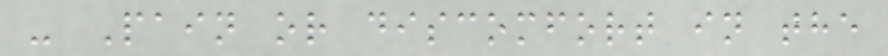- Pain or discomfort in the
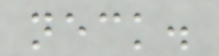neck.
